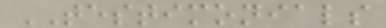TESTIMONIALS
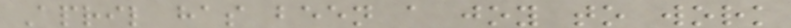April has been a joy to work
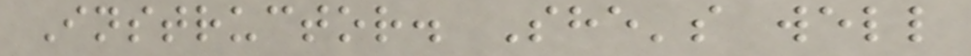Instructor. She's well
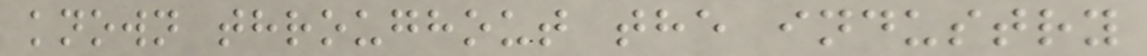known throughout the industry
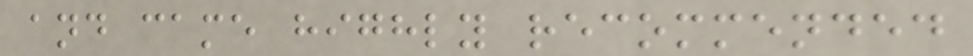and came highly recommended
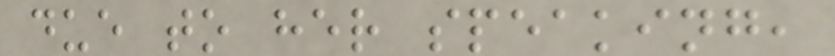due to her speaking,
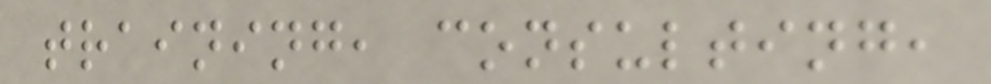training, consulting,
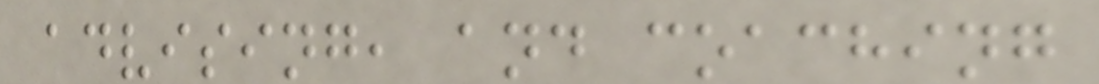advising, and coaching
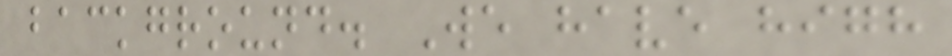background. We have high
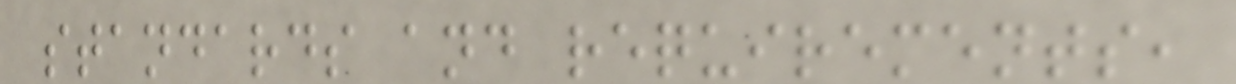standards and requirements,
